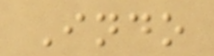Indo
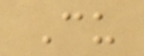Cu
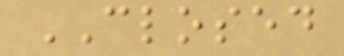CLOSED
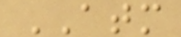ATM
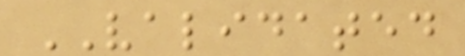VALIDATED
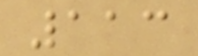113
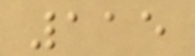115
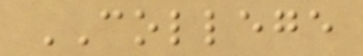COLLEGE
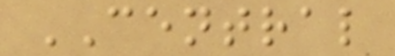CENTRAL
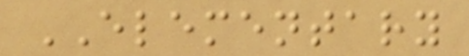ELEMENTARY
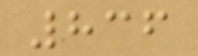836
